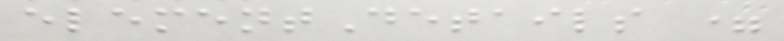elementDetails =
